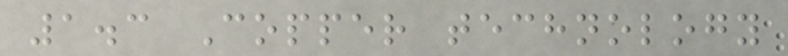1.3 Copper technology
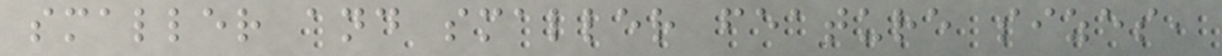smaller and smaller feature sizes,
